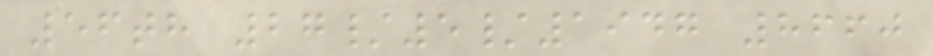56th 27/5/1947 8660
